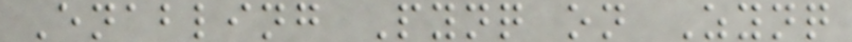Enabling Pynq on Zynq
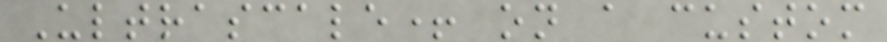Ultrascale+ on a custom
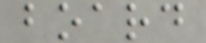board
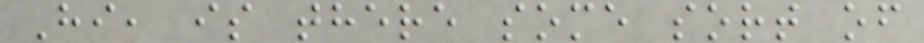Hi, is there some sort of
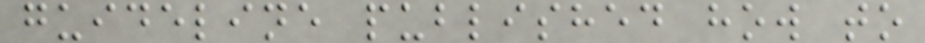guideline published how to
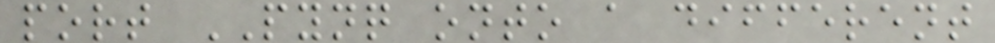port PYNQ onto a different
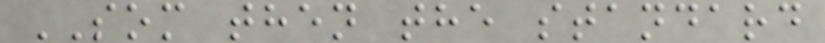SOM then the standard
